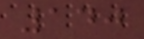140
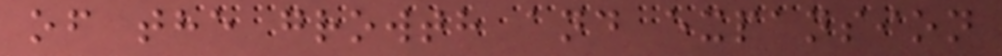of the growth and expansion
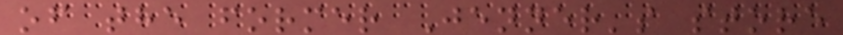of the former Jenner's store
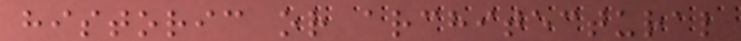historic or architectural
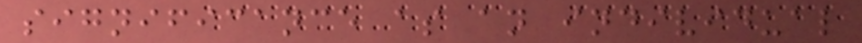significance as an individual
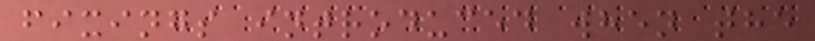fixings introduced when the
